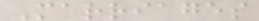Marriages
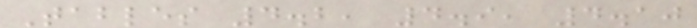Tables 4.2, 4.9, 4.10
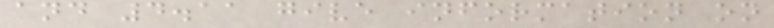and 4.11 give information on
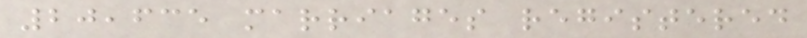20,635 marriages registered
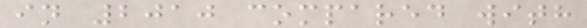in 2010 compared with
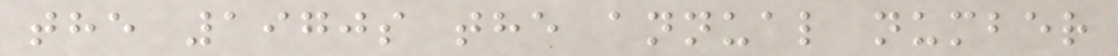the 1970s the annual number
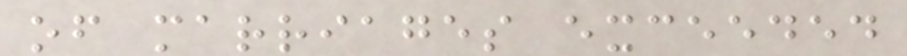of marriages exceeded
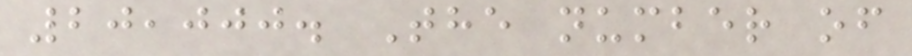20,000. The number of
